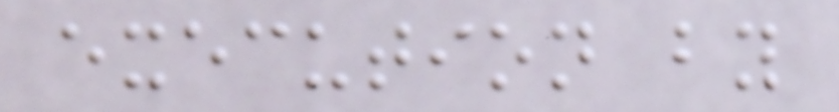execution by
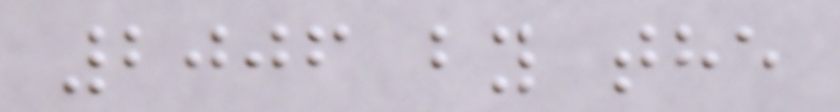2006 by the
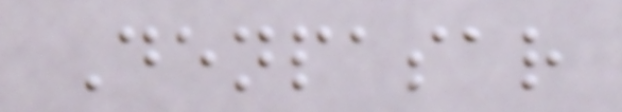Denpasar
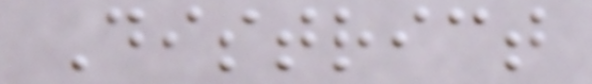District
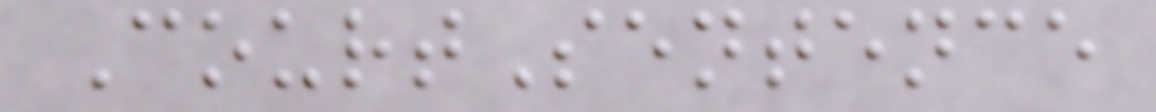CourtSentence
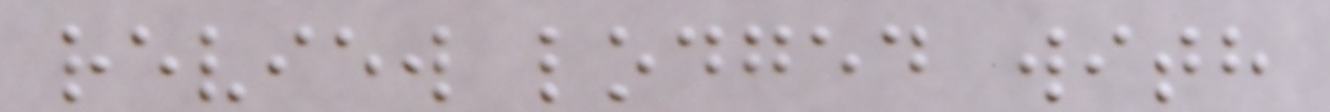review lodged with
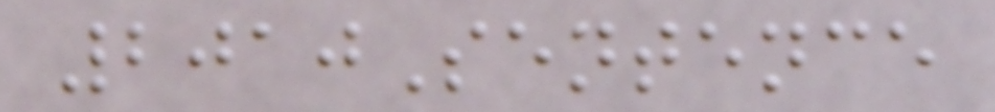2010Sentence
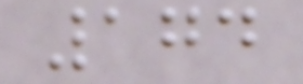174
